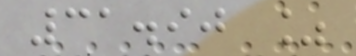31.90 %
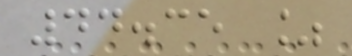44.35 %
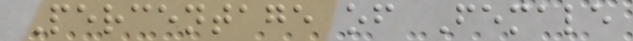Percentage of Female
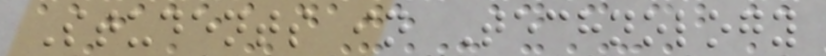Students in Technology
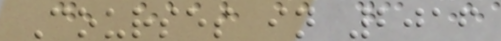Courses in 2016
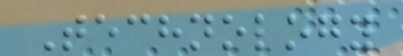Technology
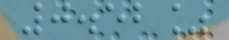0.52%
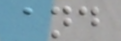and
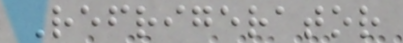Refrigerator
